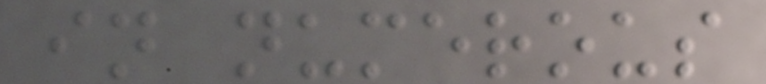in numerous
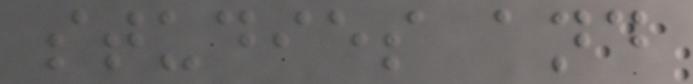studies and
